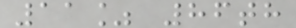11% 86th
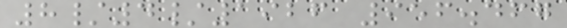8/4/1926 956.467
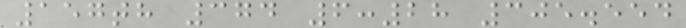157th 374 6:28 305.554
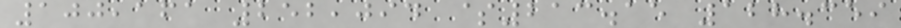100,161 252,094 $213.15 128.359
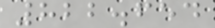822.654
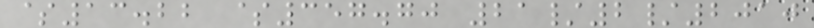$13.22 $357.70 21/2/2010
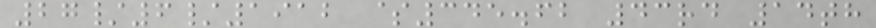27/6/1912 $345.62 43rd 14th
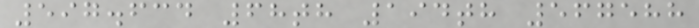597.634 68th 194th 567588
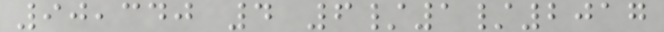90,340 4 6/1/2017
